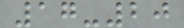17-20
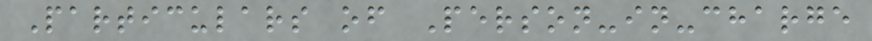Particulars of Person-in-charge
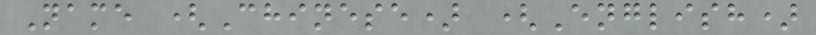Name (Chinese) (English)
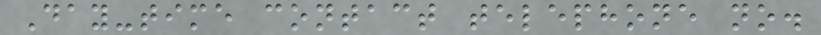Day-time contact telephone no.
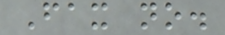Fax no.
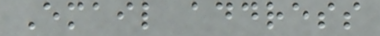Email address
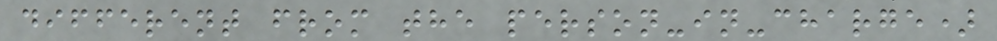different from the person-in-charge)
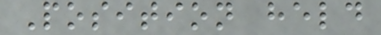Position held
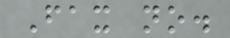Fax no.
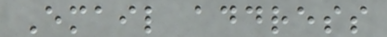Email address
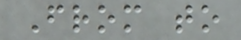From to
